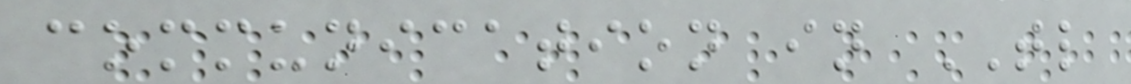communication in TL
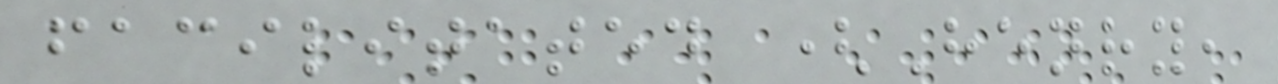facilitated (Henry,
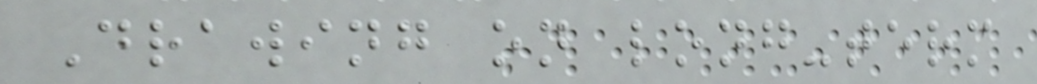Drawing on long-term
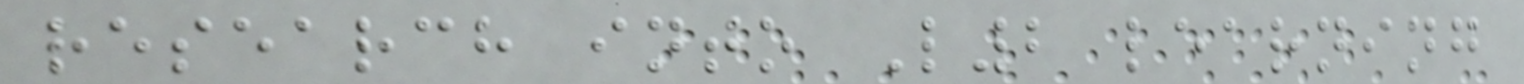research into L2 learning
